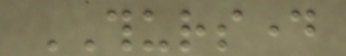THURSDAY
